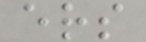ers
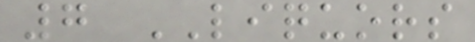7 LIQUORS
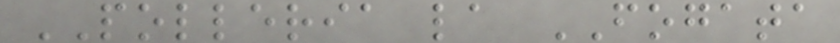POLLERIA la FOGATA
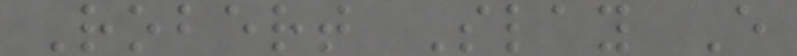Robert Slay E
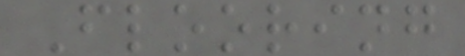Flooring
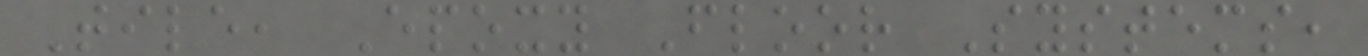Tile, Epoxy Floor Systems,
